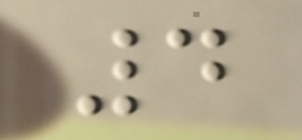4
